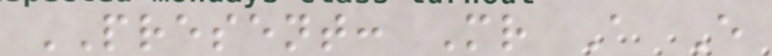PRESENT: Mr A E
